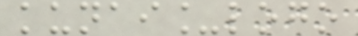kunai_logo
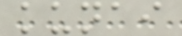kunai
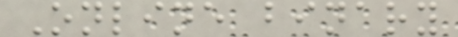Online binary
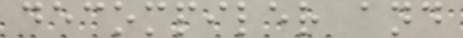decompiler and
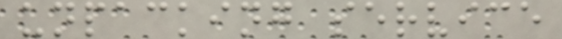unpacking service
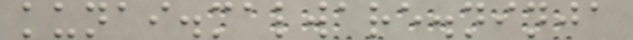kunai.malware.ninja
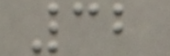32
